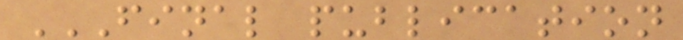FINAL PUBLICATION
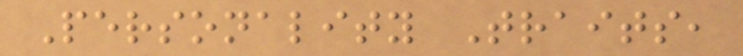Personality Traits,
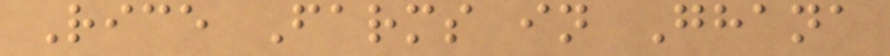Rice Farms in Ghana
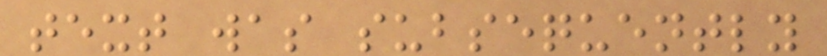text was subsequently
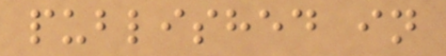published in
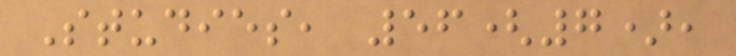Studies, 56(7),
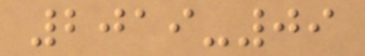2019-09
